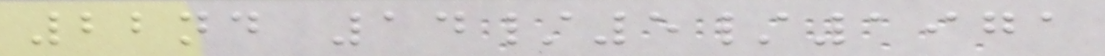22nd 14/5/1971
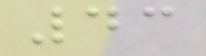43
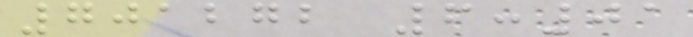701272 6:01
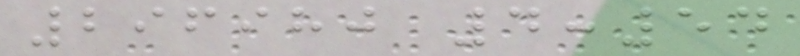296980 4:54
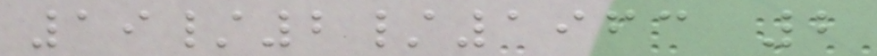19/2/1963 2
